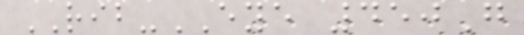RIB-EYE 450G
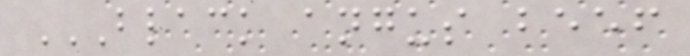BLACK ANGUS BEEF
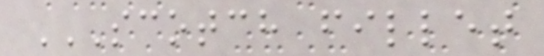SCOTCH FILLET
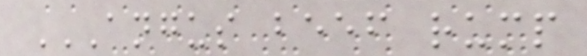ANGUS BEEF RUMP
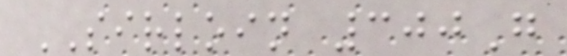SIRLOIN 300G
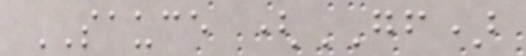SAUCE (GF)
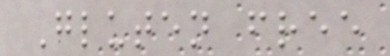Gluten free
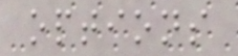options
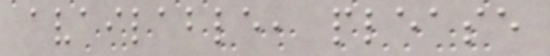available, please
